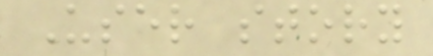User story
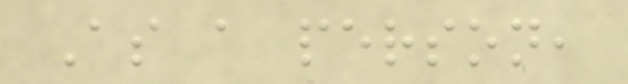As a person,
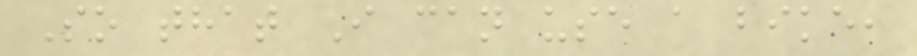So that I can use a bike,
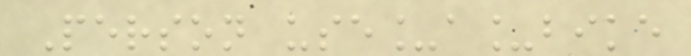Person use_a_bike
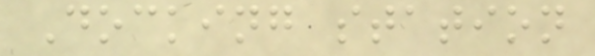Docking station
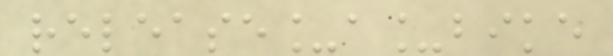release_a_bike
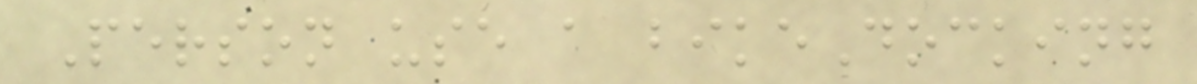Person use a bikeDocking
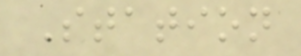Station
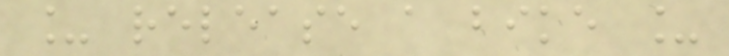_ release a bike _
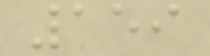159
